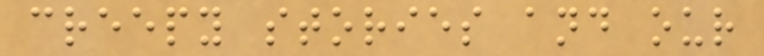creepy stories and our
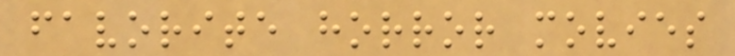favorite horror movies
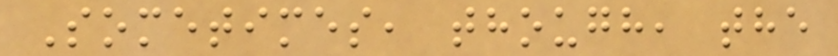Sometimes, though, the
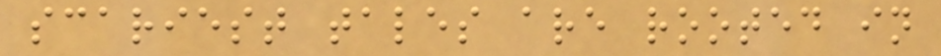scariest tales are rooted in
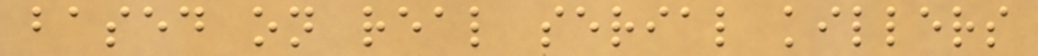based on real serial killers
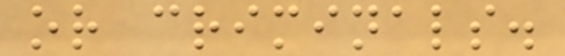or criminals.
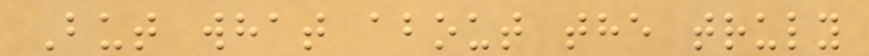But what about the truly
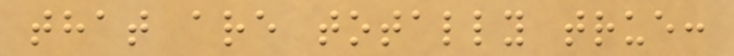that are totally true:
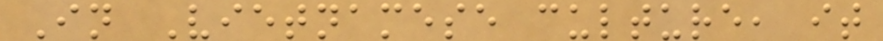In Vietnamese culture, it
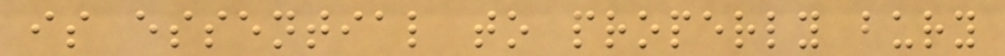is essential to properly bury
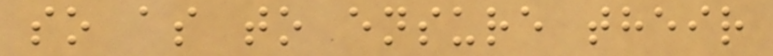so as to ensure their
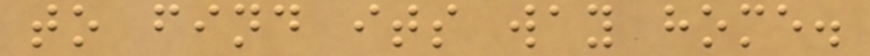to find its way home.
